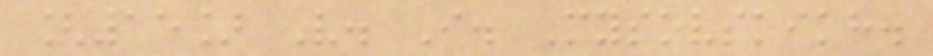[15] V. I. Mysovskikh.
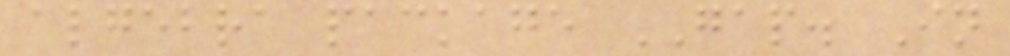algebra package GAP. In
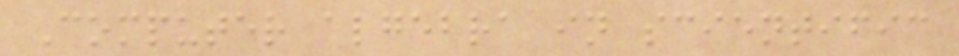Computer algebra in scientific
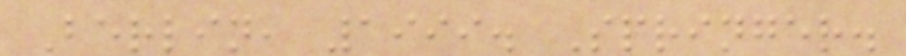Berlin, 1999. Springer.
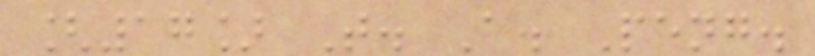[17] T. A. Peng.
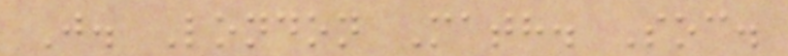J. London Math. Soc.
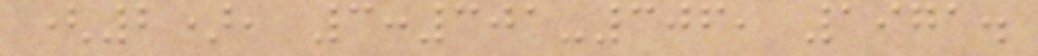(2), 3:301-306, 1971.
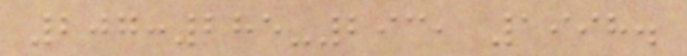207:285-293, 1998.
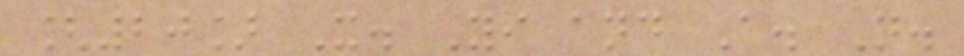[20] X. Yi and A. N.
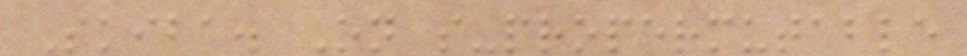Skiba. On s-propermutable
